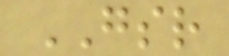GSR
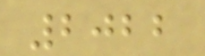2022
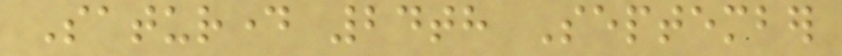Saturday 24th September
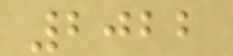2022
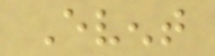Event
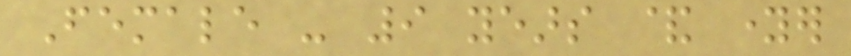Female - 9 years & younger
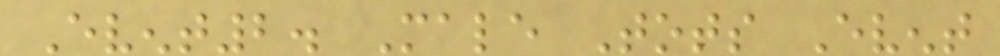Event2. Male Tots Event
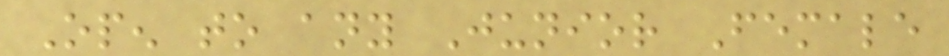Open to any Junior Female
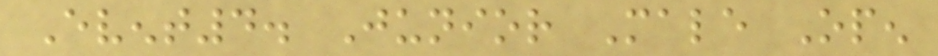Event4. Junior Male Open
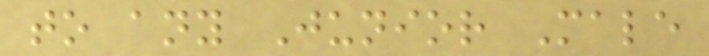to any Junior Male
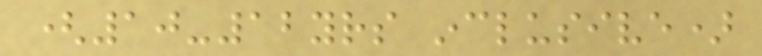(10-12yrs inclusive)
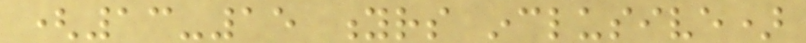(13-15 yrs inclusive)
